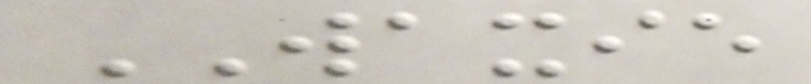WAXIE
